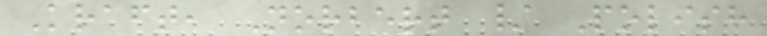Kraft, Norbert / Polish
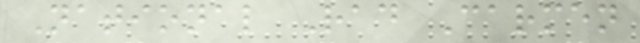National Rad Carmen
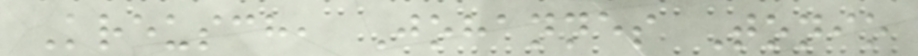Kreusch, Johannes Tonio
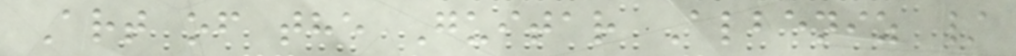Art of the Guitar Albeniz /
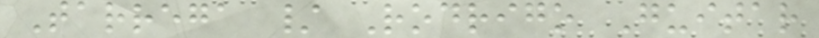Tarrega / Rodrigo Guitar
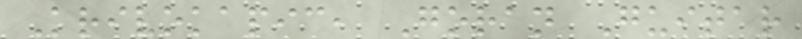Krivokapic, Goran Guitar
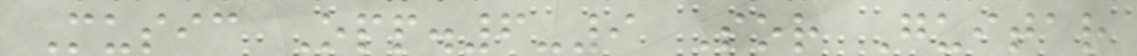Music Opp.6-9 Sor Guitar
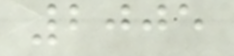2005
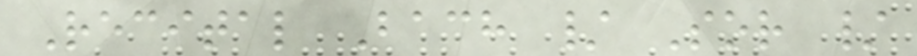Recital Bach / Sor /
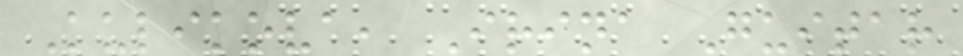Kulikova, Irina Guitar
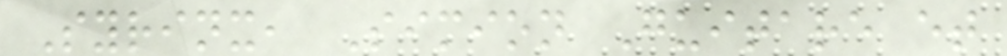Syrinx, Simion Guitare et
